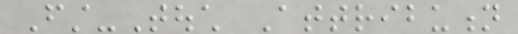First-Touch Attribution
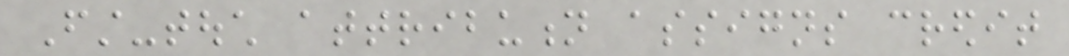First-touch attribution assigns credit
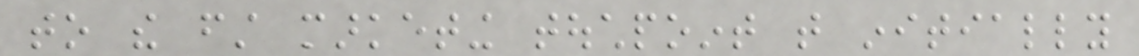to the first marketing touchpoint that initially
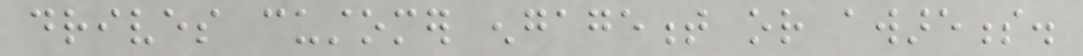drives customer engagement or awareness.
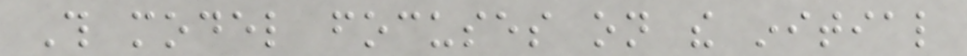This model focuses on the initial
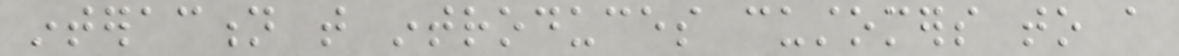interaction that introduces customers to a
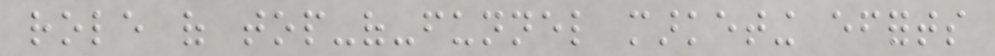role of top-of-funnel marketing efforts
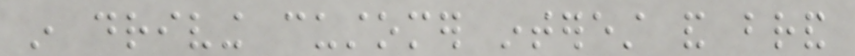in driving customer interest and brand
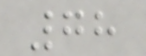78
